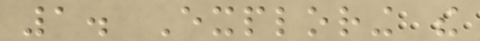1. Exploring the
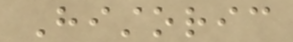Historic
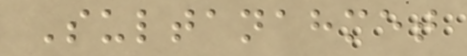Sultanahmet
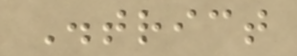District
